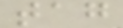tag
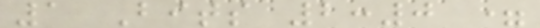1 Bits 2:0 =
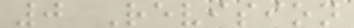0 Revision
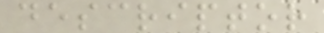descriptor
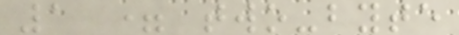1 = two-byte
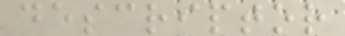descriptor
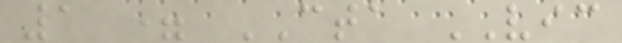1 = CTA VIC
